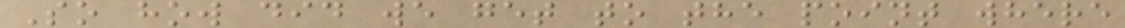So how did we get to the point where
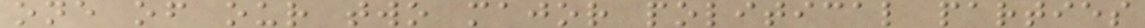one of our two major political parties
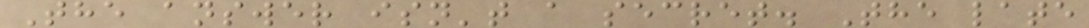The answer isn't a secret. The late
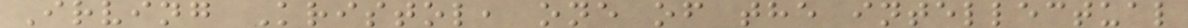Irving Kristol, one of the intellectual
